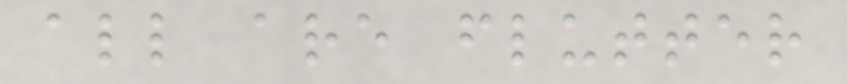all are flutter
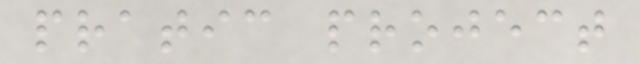pratic project
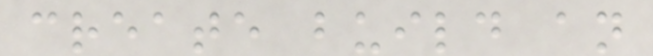create build an
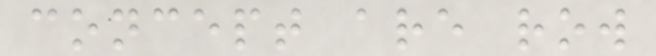concept are row
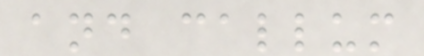and callum
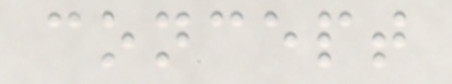concept
